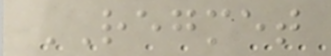REGMET
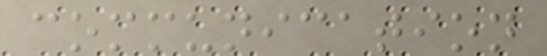communication
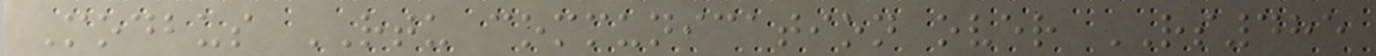Modbus RTU communication over RS485
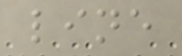line
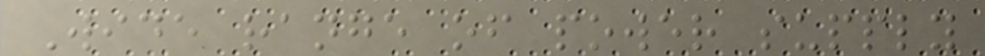Wide range of power supply
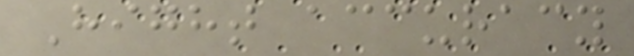Hight accuracy
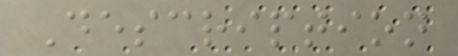Description
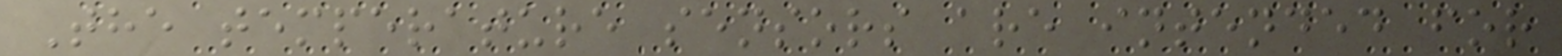The temperature sensors are intended for
